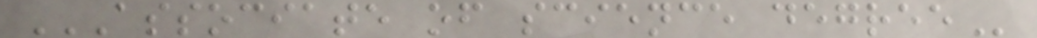ASSOCIATE OF SCIENCE DEGREE
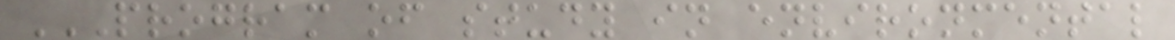PROGRAM OF STUDY IN ENVIRONMENTAL
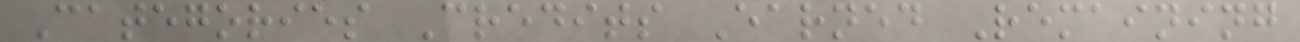Categories Credits Earned Remaining
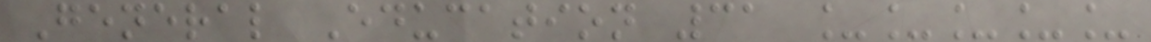General Education 31 _____
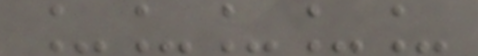_____
